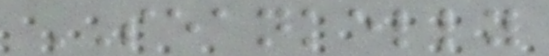SEANKELLY
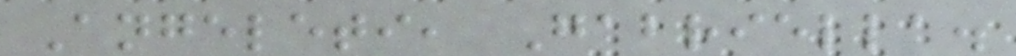Angeleti, Gabriella.
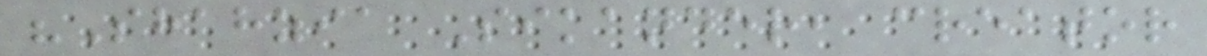"Shahzia Sikander, creator
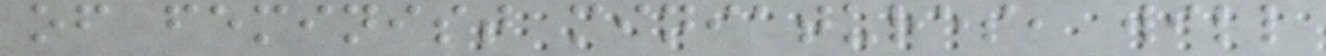of feminist miniatures, will
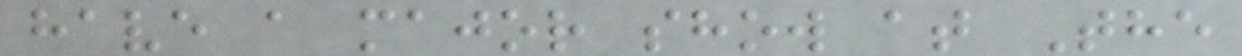have a major show at The
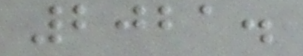2021.
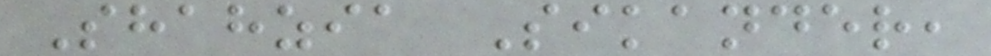Shahzia Sikander,
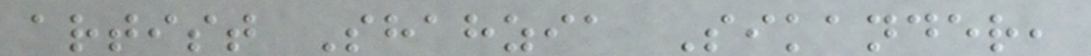artist Shahzia Sikander,
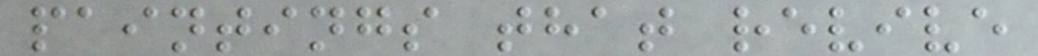paintings that revive
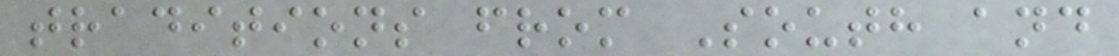traditions from South and
